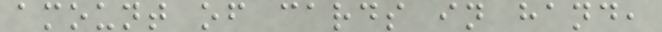amount of cards in hand,
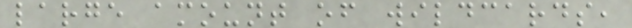large amount of wildcards,
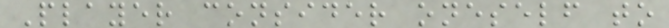Player consider oneself to
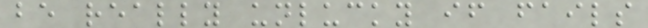be really unlucky if fails
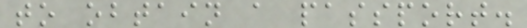to obtain a passport.
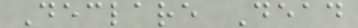Declare Dead
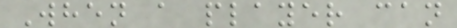When a player can
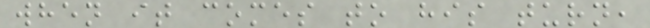when it comes to his turn,
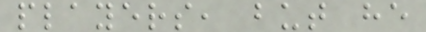players, but he
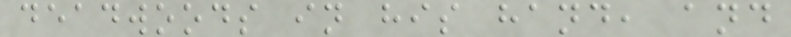deadwoods in his hand, and
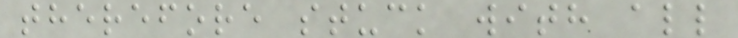therefore stuck with all
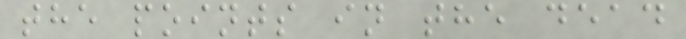the points in the dead
